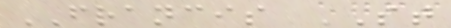FRANCIS ST
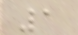1
